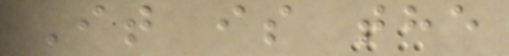It is the
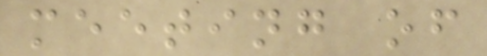meeting of
